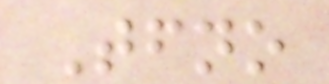Tfno
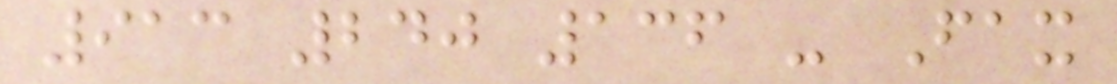913 240 136 - Fax
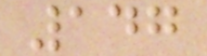147
